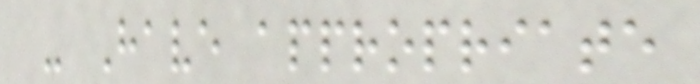- Have appropriate
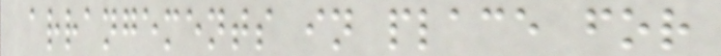arrangements in place for
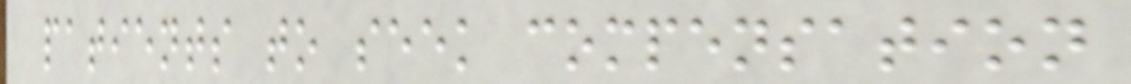patients to seek compensation
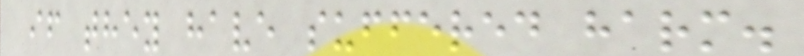if they have suffered harm.
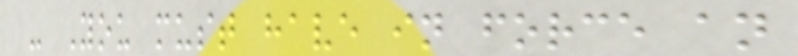- You must have in force an
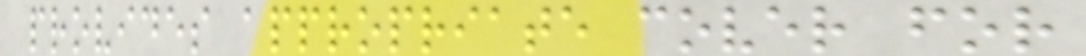provides appropriate cover for
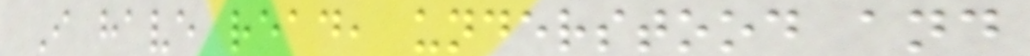I have read, understood and
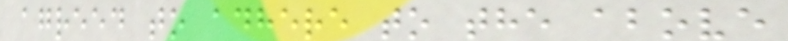agreed to adhere to the above
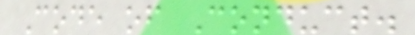Code of Conduct.
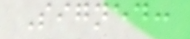Signed:
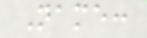Name:
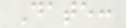Date:
